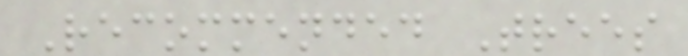Recommended Trees
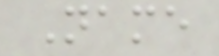Name
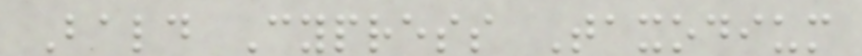Bald Cypress Taxodium
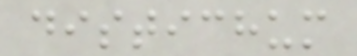distichum
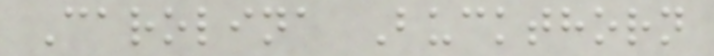Carolina Buckthorn
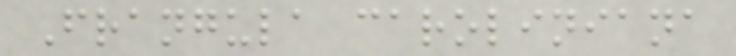Frangula caroliniana
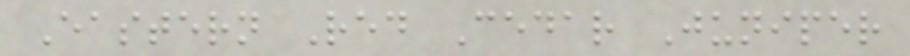Eastern Red Cedar Juniper
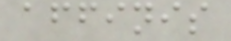affinis
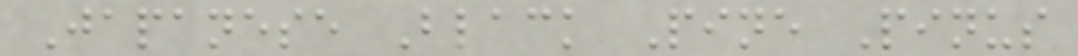Japanese Black Pine Pinus
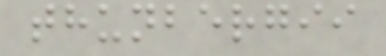thunbergii
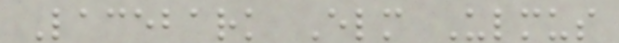Lacebark Elm Ulmus
